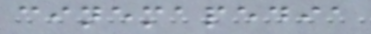cinemapedia
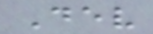Dev
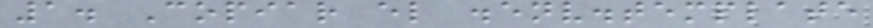1. Copiar el .env.template
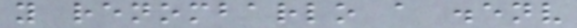y renombarlo a .env
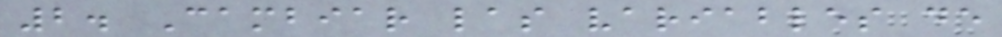2. Cambiar las variables de
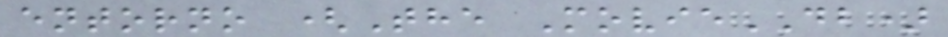entorno (The MovieDB)
